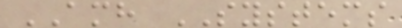AMH SYSTEMS
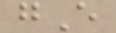gE
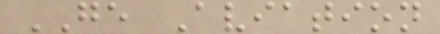GE Aviation
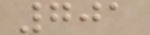701
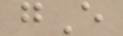gE
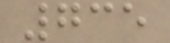735
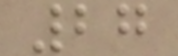27
